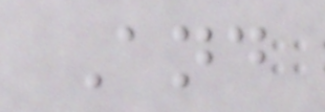And
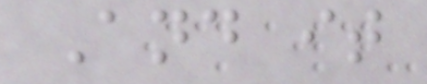And it
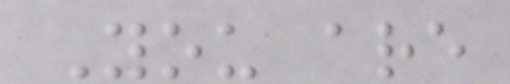You are
